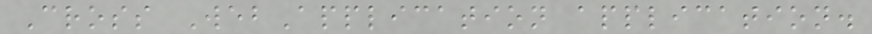Cross WebApplication application.
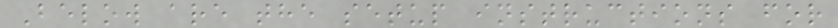Below are the setup instructions for
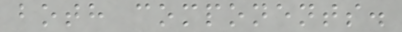both components.
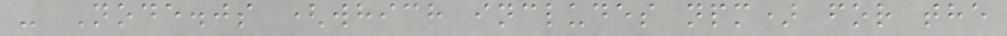- Node.js (which includes npm) for the
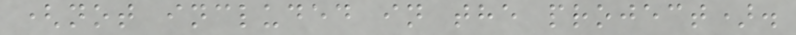(not included in the project).
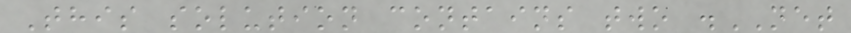This solution contains two .NET
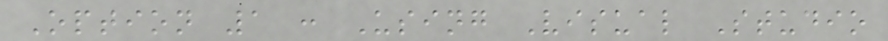Option 1 : Using Visual Studio
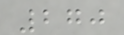270
